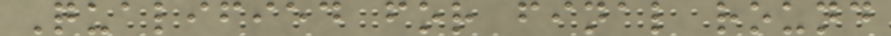Qualified for final round
